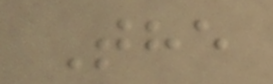The
